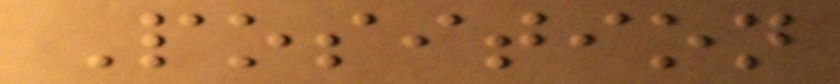Position
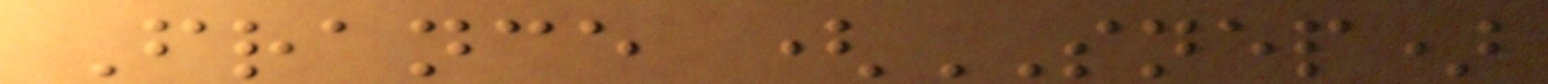France (SNEP)
